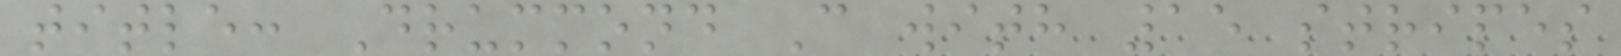title: Drummond C with 15 stripes
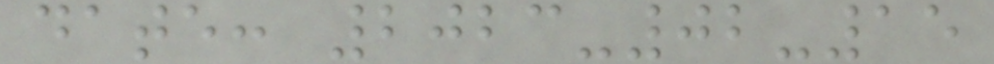date: 2023-02-15
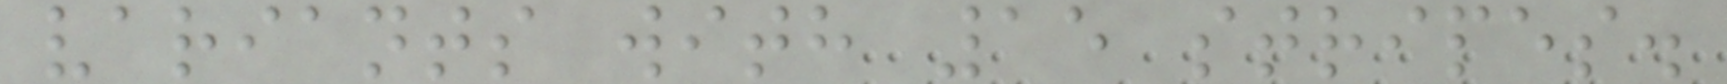variants with 15 stripes.
